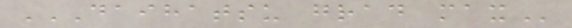DAIHATSU GRAD MAX
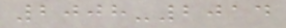2008-2014
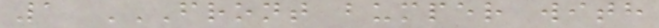1 FRONT BUMPER WITH
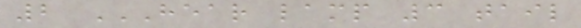2 HEAR LAMP 3 TAIL
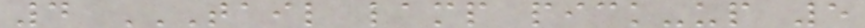4 TAIL LAMP PICK-UP 5
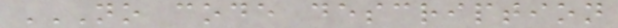NO CODE DESCRIPTION
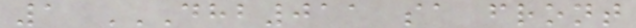1 DHB011 SA FRONT
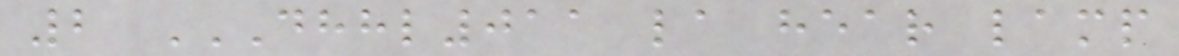2 DHHL011 LA HEAR LAMP
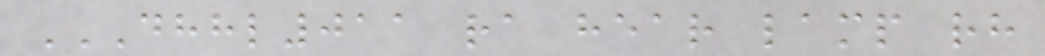DHHL011 RA HEAR LAMP RH
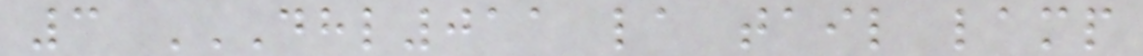3 DHL011 LA TAIL LAMP
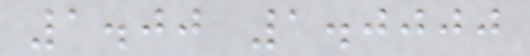1.00 1.0000
